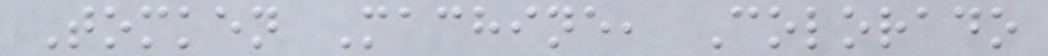Tomken Machine, Colorado
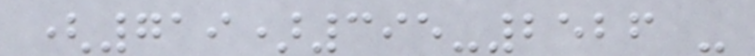(719)395-2526 -
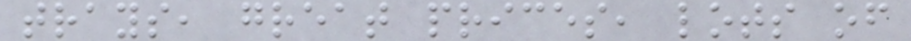trays, great prices, lots of
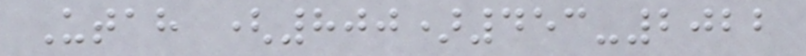Utah (800)453-2022
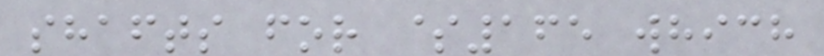shafts for $165 which
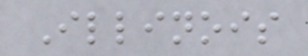Illinois
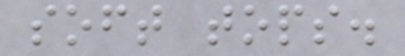soft tops.
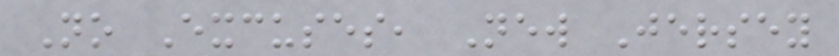No Excuses, New Jersey
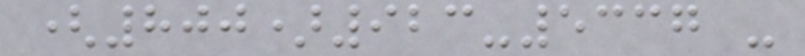(800)923-5337 -
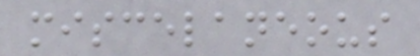miscelaneous
